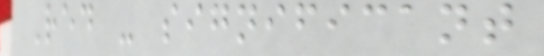Red - significant
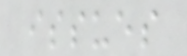issues
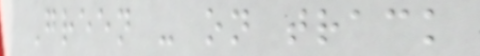Green - on track
